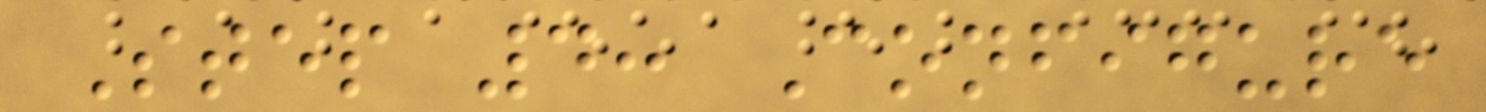Step 4: Configure
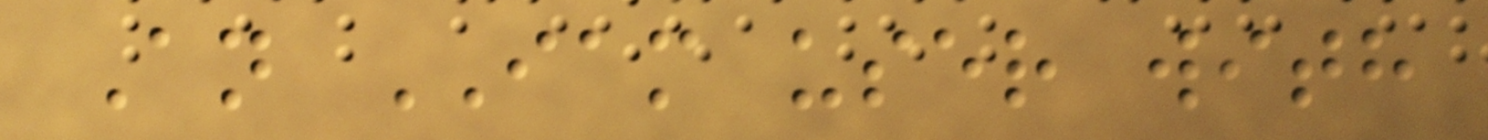An IAM user with
